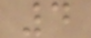4
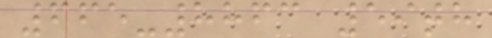665-8863 59th
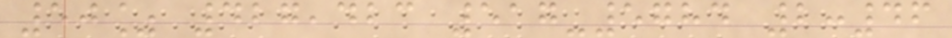50% 427,423 517-5784 2:46
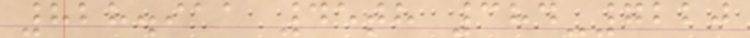828.911 45th 384-7220
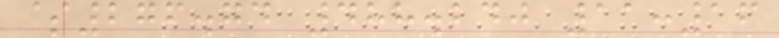$276.74 488.240 11:16
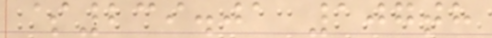$239.01 107th
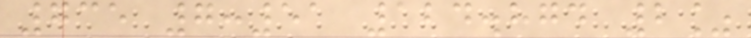735 7:51 124.874 2%
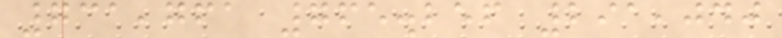731,761 765.256 291,040
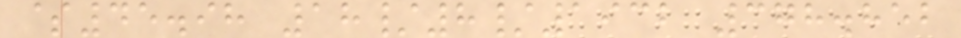$45.98 18/8/1932 378.852
